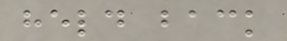held back
